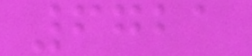6721
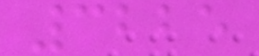3225
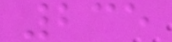235
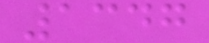1347
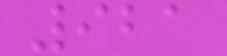921
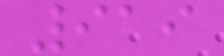919
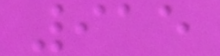915
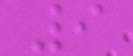9
